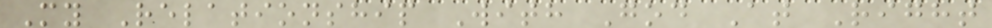My Relationship With God At Right
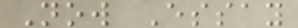Now Essay
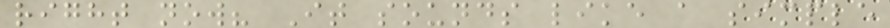right now? It sounds like a simple
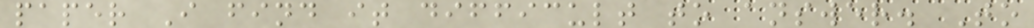paper I find it difficult to answer. To
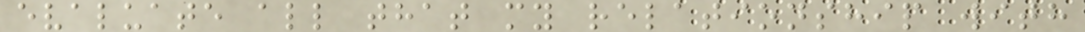evaluate all that my relationship with
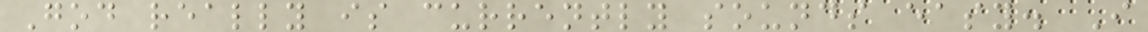God really is currently sounds easy. I
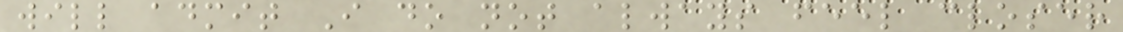will admit I do not always feel closer
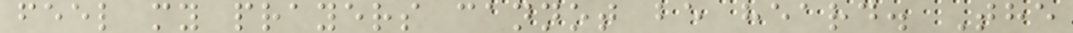feel my prayers cannot be heard. The
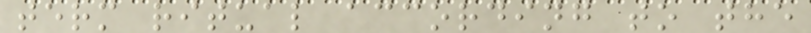term ritual according to the
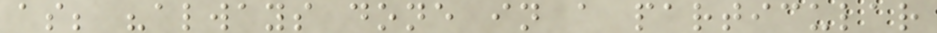as; "always done in a particular
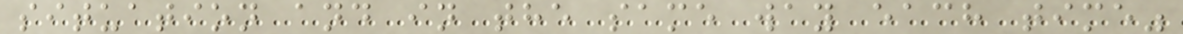situation and in the same way each time"
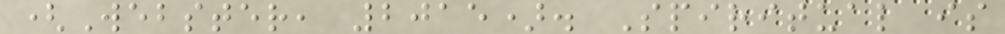(Webster, 2015). Spiritual is
